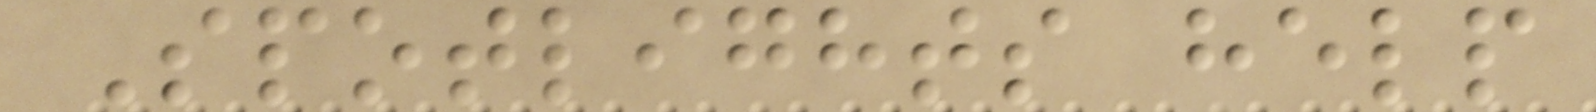Spotlights help
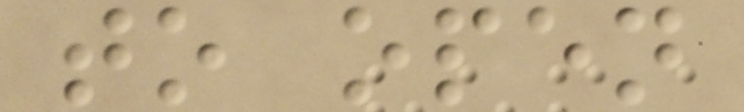to open
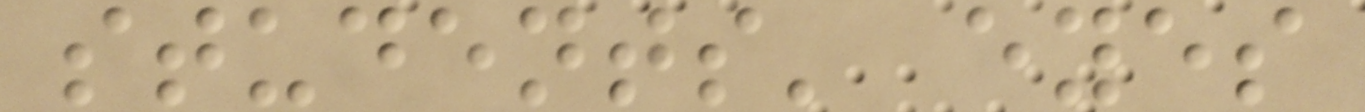students' eyes
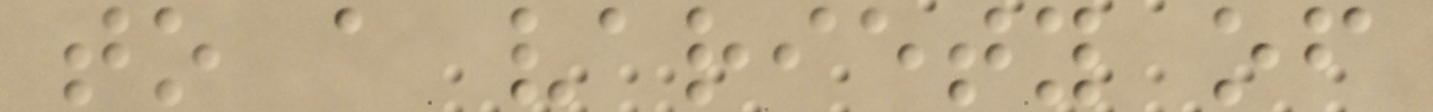to a variety of
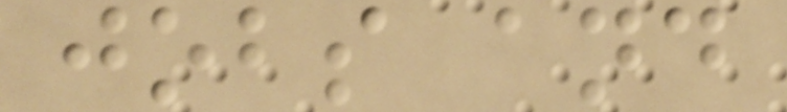jobs and
